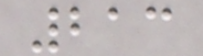213
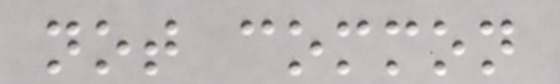not common
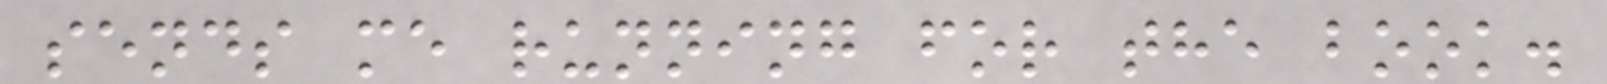sends me running for the book.
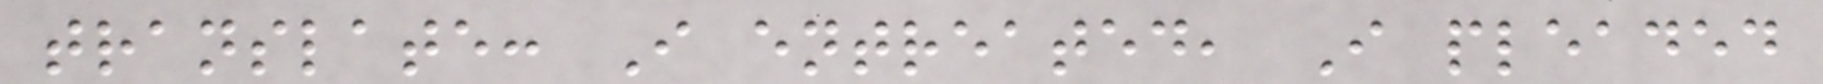translate: I entreated, I pleaded
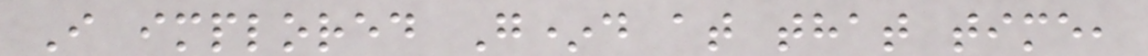I implored G*d at that time,
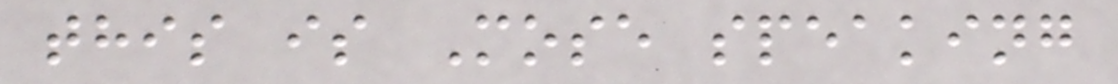this is Mose speaking
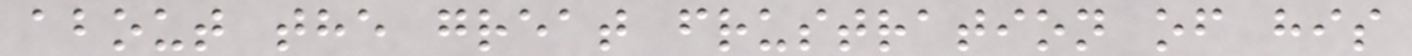about the great frustration of his
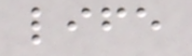life
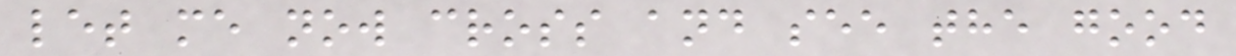let me now cross and see the good
